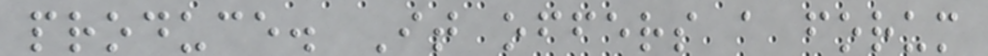produce. It offers a forum
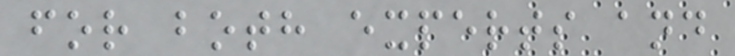for both experts and
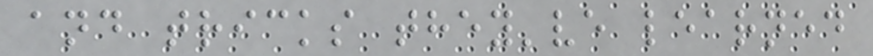and tricks they've learned
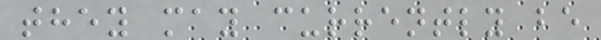they may currently be
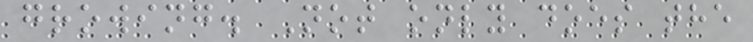growing. Not only does the
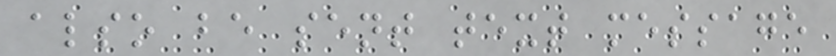also be sent text message
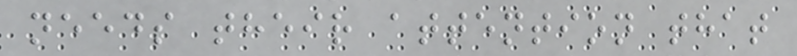needs their attention that
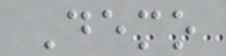Demo
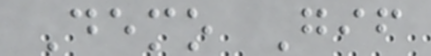Demo Gif
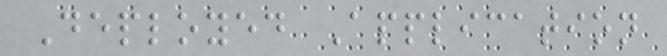Deployed Application
